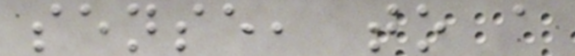sense, to a
